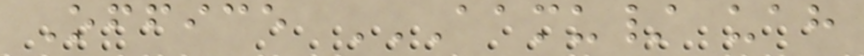Office AAMU/ UAH
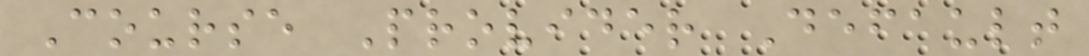Course Provider Default
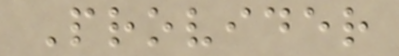Provider
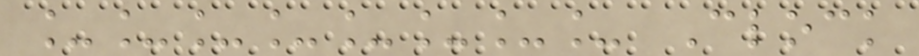________ Clock
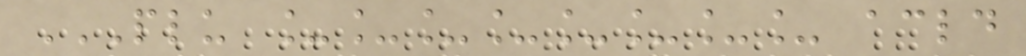PLU ________ ACLD
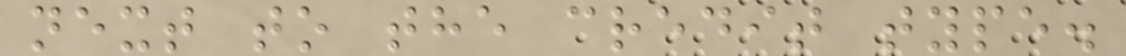next to the credit type.
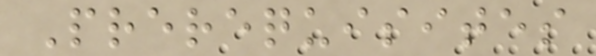Prerequisites
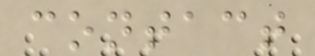contact
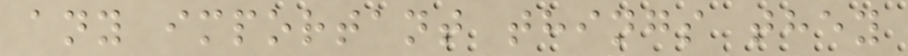any important things they
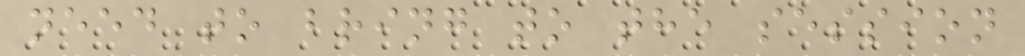need to bring to the session
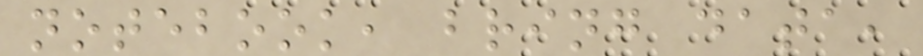notebook, bring data,
